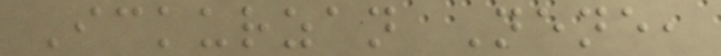Ickurzan Nene,
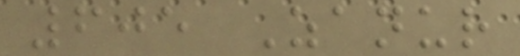605 Zanur
